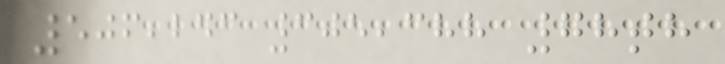506,243 305,388 78th
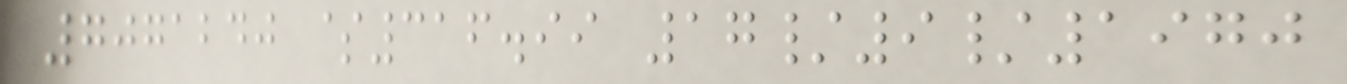7071240 $316.99 17/9/1970
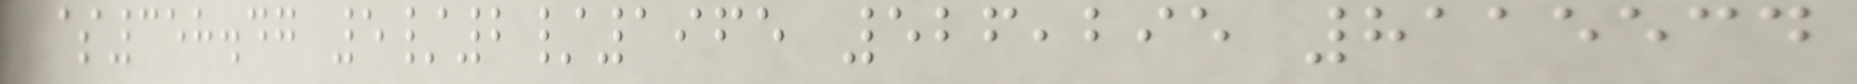$358.47 5/2/1965 526,295 8115534
